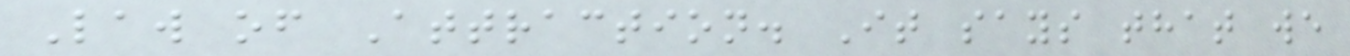Law of Attraction. It says that we
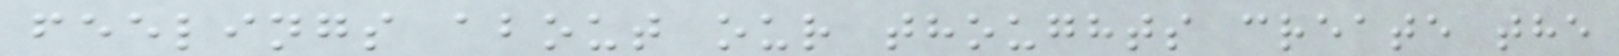feelings about our thoughts create the
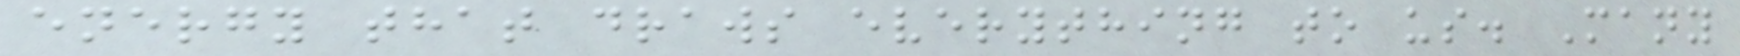energy that draws everything to us. Many
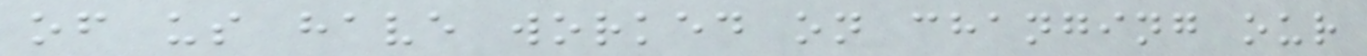of us have worked on changing our
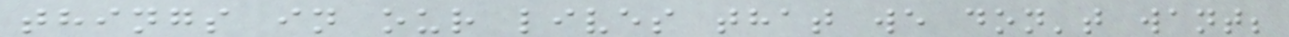things in our lives that we don't want;
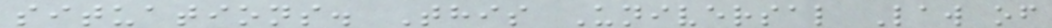situations. This Universal Law of
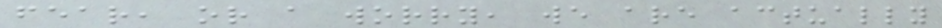fear, or a worry, we are actually
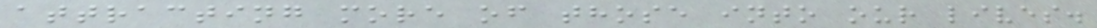attracting more of those into our lives.
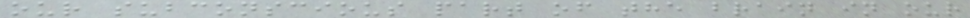our subconscious part of the brain in our
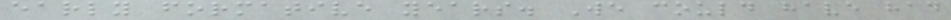early formative years. We could have had
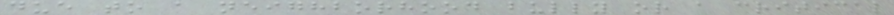due to a neighborhood bully or a critical
